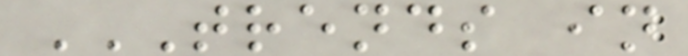TRENDS IN
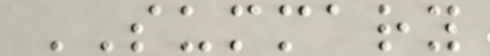SUMMARY
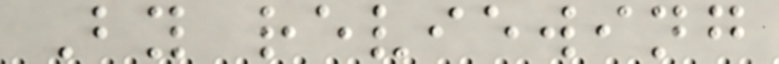By reviewing
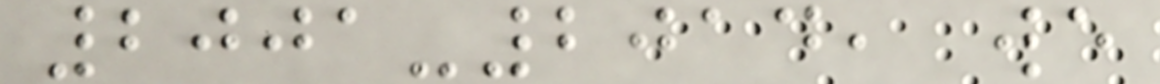2001-2014, we
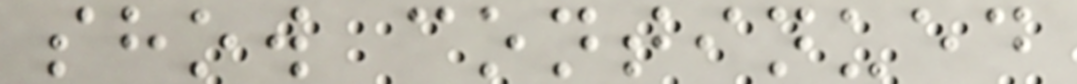show continued
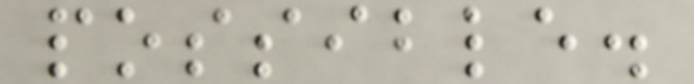possible.
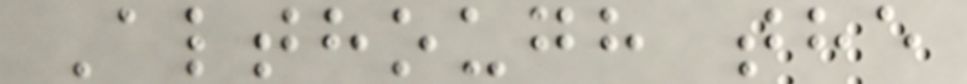Although the
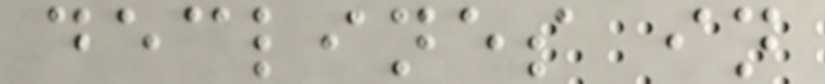declines in
